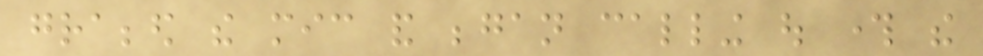grabbed the mic and began calling out through the
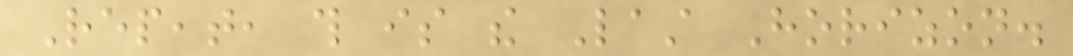Repeat, this is the Last Horizon.
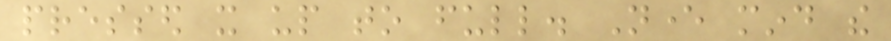pressed it up to full. Never mind the
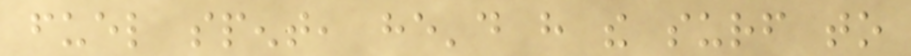fuel spent, he'd have the surf to
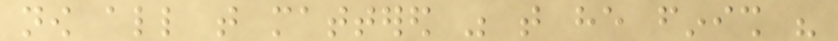now all that mattered was that he finish his
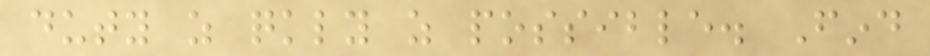duty as quickly as possible. Find
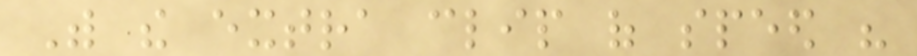With the extra clip of speed his
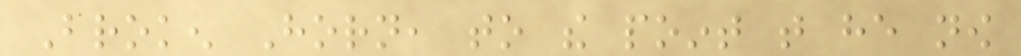Broken Horn, to the point that he now
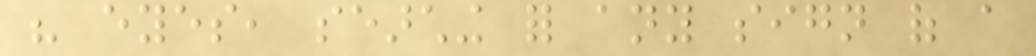his eyes, searching for any sign of a
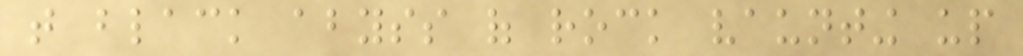that black abyss of rock vaunting up
